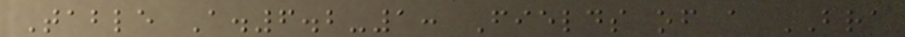Table A.6.2-1: Fields of a BRA
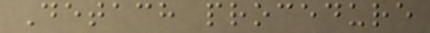Detach procedure
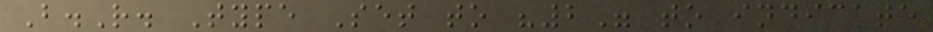B.R. Type Set to "2" to indicate
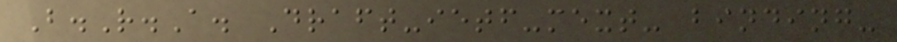B.R.A. Draft-ietf-mext- binding-
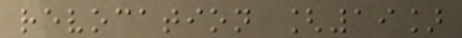revocation [19]
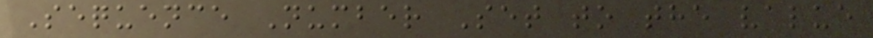Sequence Number Set to the value
